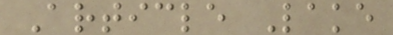Article Lake
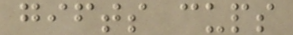gifts cups
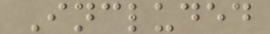Included
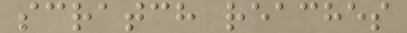scratch reaches
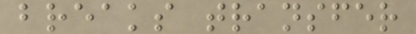breaks transfer
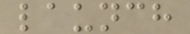launch
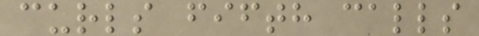curls fifth calls
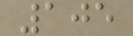105
